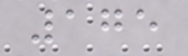175
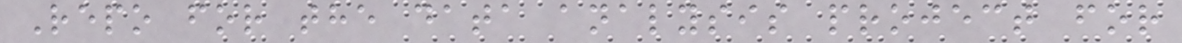Repo for the data analysis project for
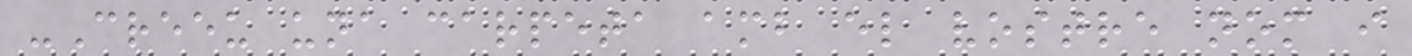-Creeu una carpeta amb el vostre nom i
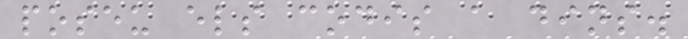poseu els codis a dins.
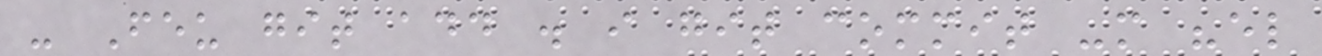- Feu git add . i git commit -m "el
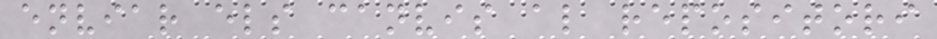enviar els canvis al repositori
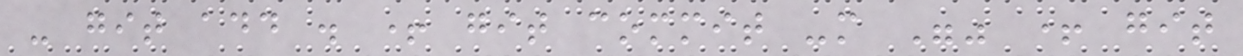- git add . + git commit -m "" + git
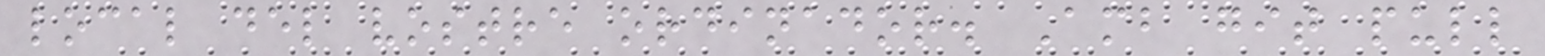local del vostre ordinador. Amb git pull
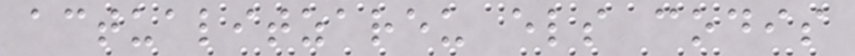actualitzareu els codis
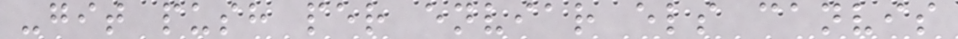-git push per enviar els canvis
